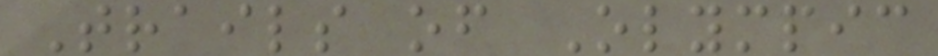Trails of Olympic
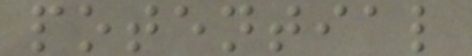potential
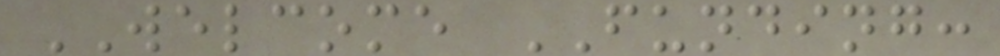WELCOME FUNDING:
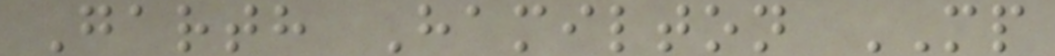Garth Hamilton MP
